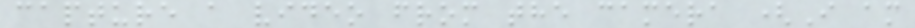capture a video from the camera (I am
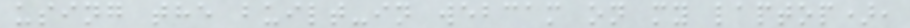using the built-in webcam on my laptop),
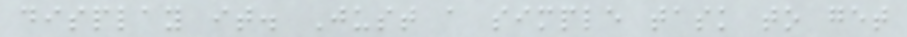display it. Just a simple task to get
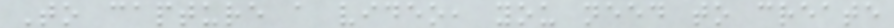To capture a video, you need to create
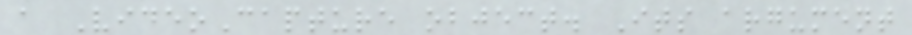a VideoCapture object. Its argument
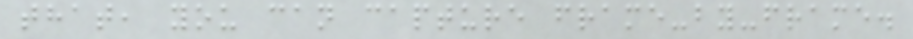that, you can capture frame-by-frame.
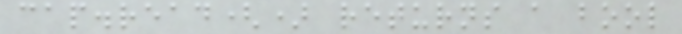cap.read() returns a bool
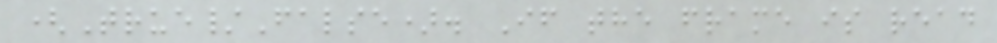(True/False). If the frame is read
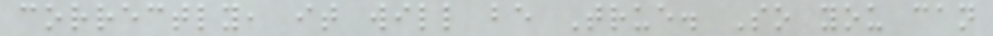correctly, it will be True. So you can
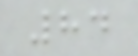84
